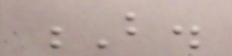B.
